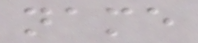name
